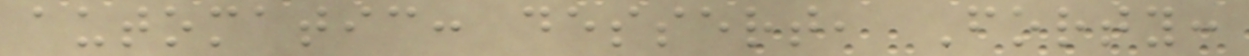automatic: dessert, Forty:
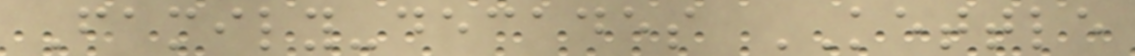Family-decades KETTLE
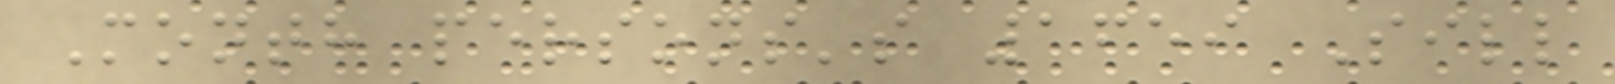Month persons's 1659 Sill
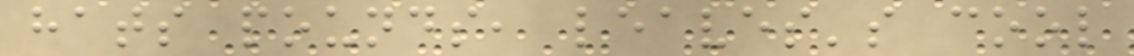hats pounds, leaves's cool
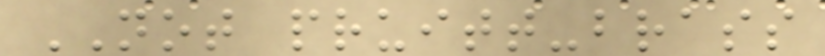NOT pruitt-brass
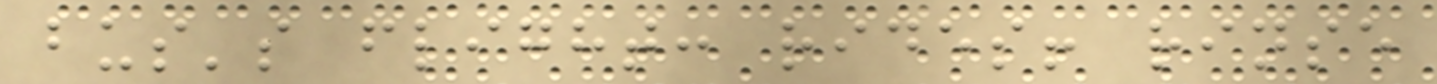bus's flight: rides! rinse
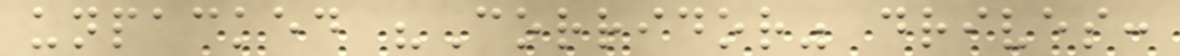unpacked "Corridor" drives:
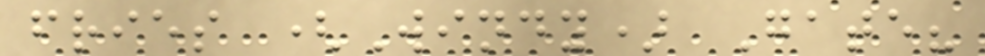fries (Windy) Gate?
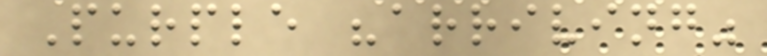Purple "arriving"
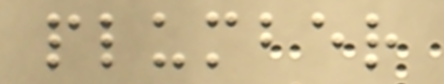plumber
